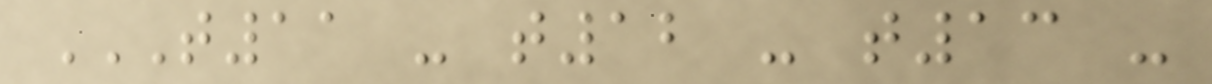T11 - T12 - T13 -
